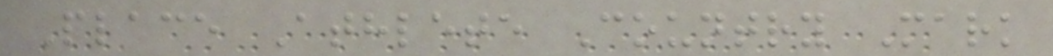Place Athlete Country Mark
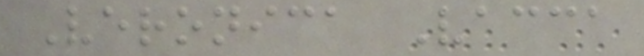Veronica Vacca
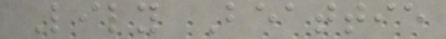Lily Beattie
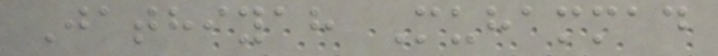Jathiyah Muhammad
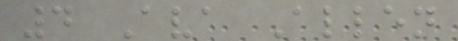4 Ava Allen
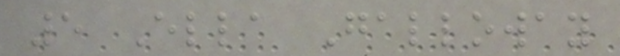5 Ella Galloway
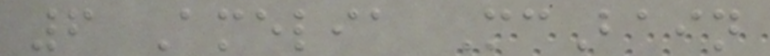6 Amelia McBain
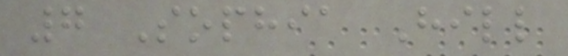7 Sophia Hill
